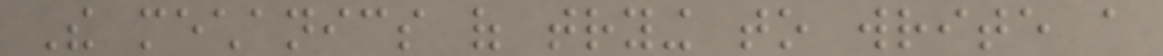The mechanics of trying to write a
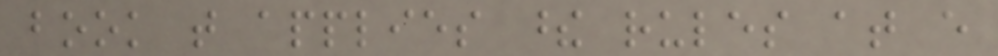book that applies these rules at every
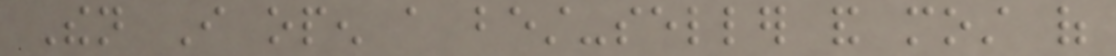Then I open a best-seller and most of
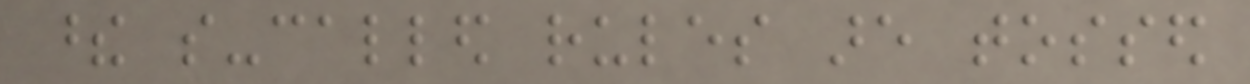these so-called rules are tossed
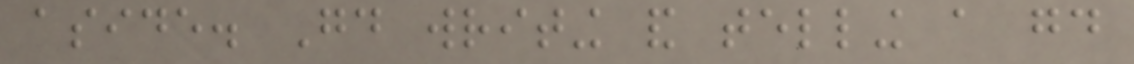aside. Good writing and telling a good
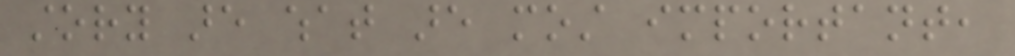story are what are most important,
